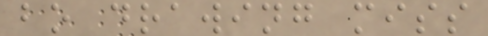bo drawing miss
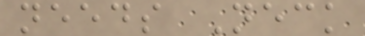needs Neck
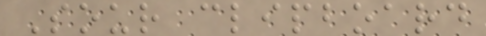Sour clipboard
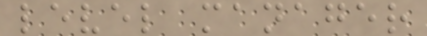level manager
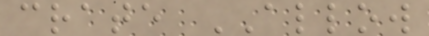crate ALLOW
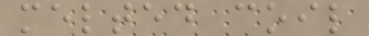melted coil
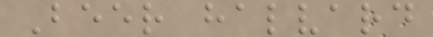Beer halvard
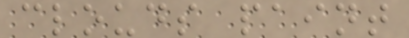clouds paint
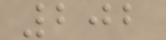202
